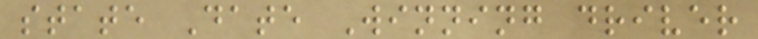state Date Winning driver
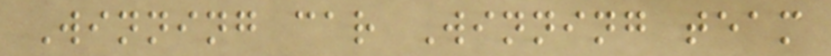Winning car Winning team
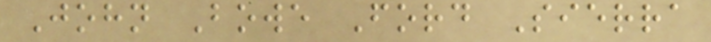John Bowe Ford Sierra
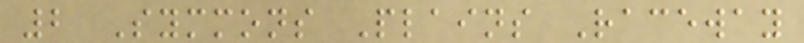2 Symmons Plains Raceway
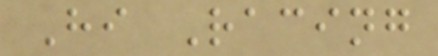Hi Racing
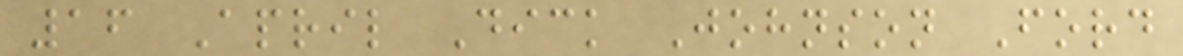16 April Dick Johnson Ford
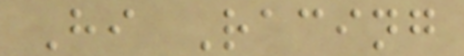Hi Racing
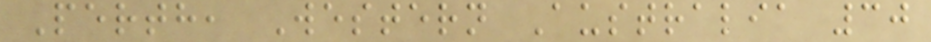Perth, Western Australia 30
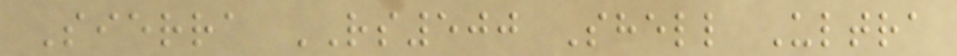Sierra RS500 Shell Ultra
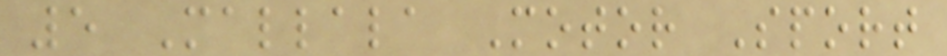5 Mallala Motor Sport
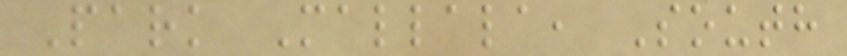Park Mallala, South
